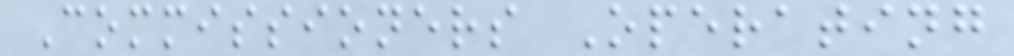Commissioners Operating
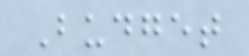Budget
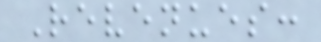Revenues:
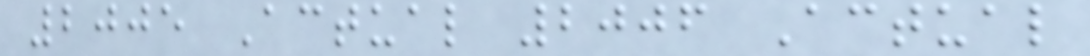2005 Actual 2006 Actual
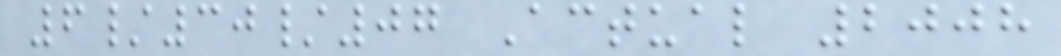6/30/07 Actual 2008
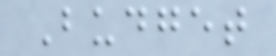Budget
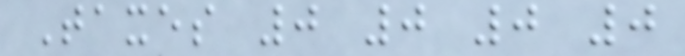Taxes 0 0 0 0
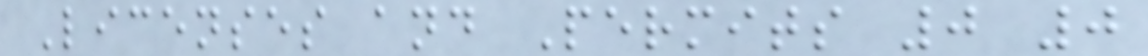Licenses and Permits 0 0
